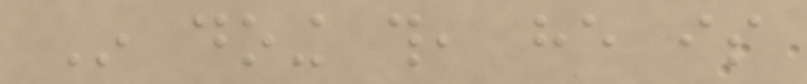In doing this, he is
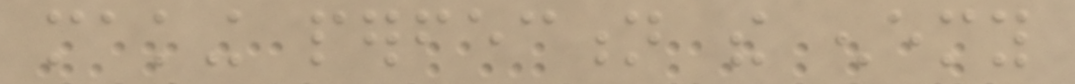making perfection the enemy
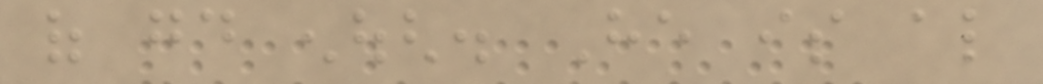of good enough. He is also
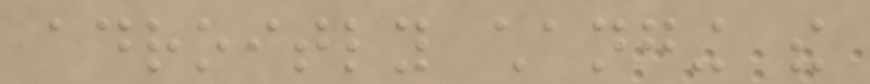adroitly changing the
